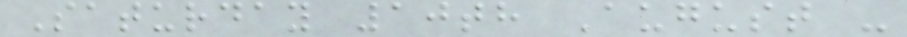Saturday 10th August -
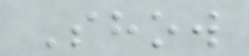Show
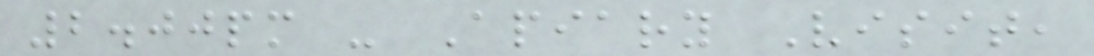2.00pm - Apiary Visit,
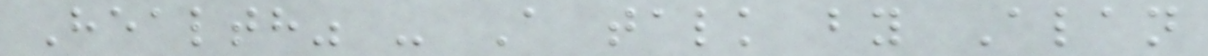Health" - A talk by Alan
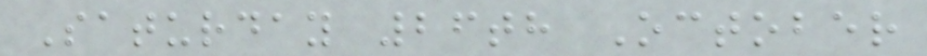Saturday 26th October
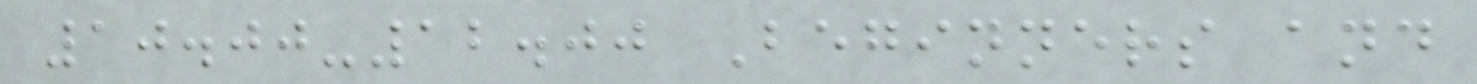10.00-12.00 Beginners and
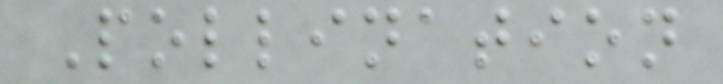Pollination
